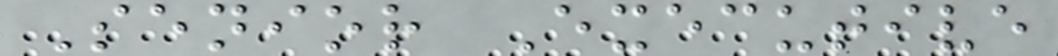Senior Executive
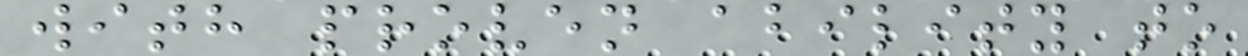with proven ability to
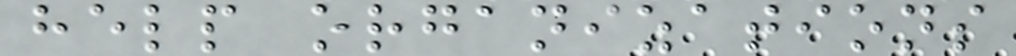help organizations
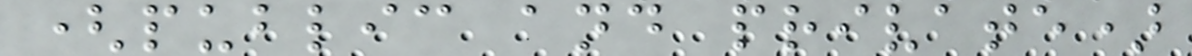(public and private)
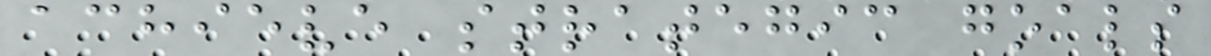achieve strategic goals
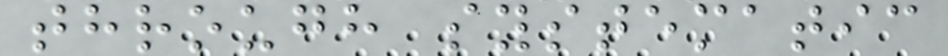through systematic
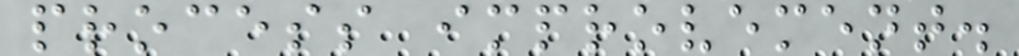process improvement.
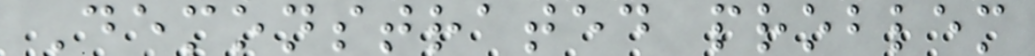Demonstrated problem
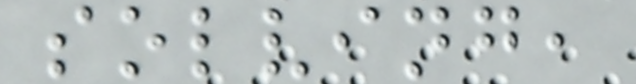solving,
